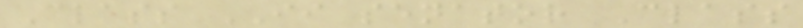Class II senator Class
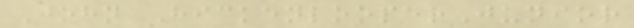John HickenlooperJunior
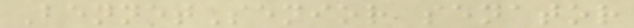BennetSenior senator
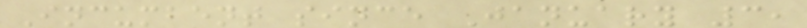Incumbent since January 3,
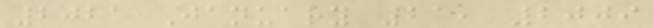2021 January 21, 2009
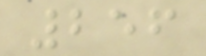256
